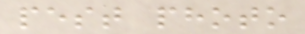pest photo
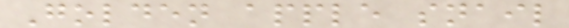Golden apple snail
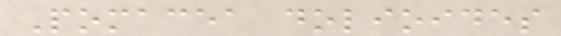Pomacea dolioides
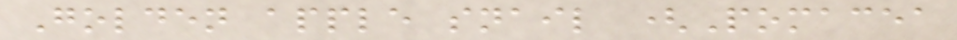Golden apple snail (Pomacea
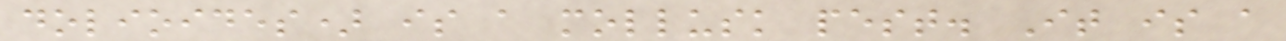dolioides) is a mollusk pest. It is a
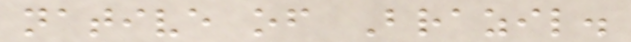native of Brazil.
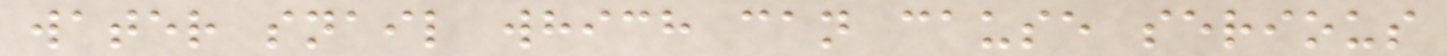water snail which can cause serious
